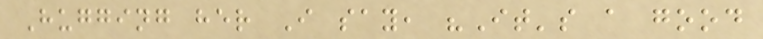Hugging her I say, "It's a good
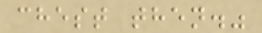chest then."
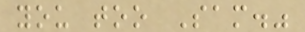you too Sam."
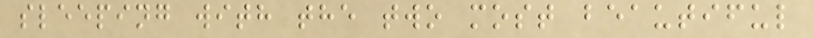sleeping with the two most beautiful
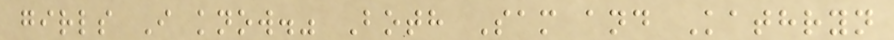girls I know." Both Sam and Kathryn
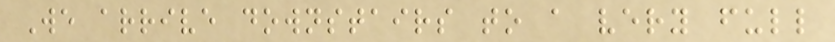We arrive downstairs to a very full
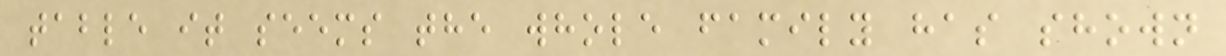table it seems the whole family has shown
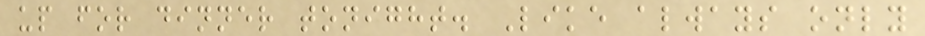up for dinner tonight. Like always only
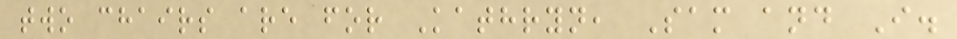two chairs are for Kathryn, Sam and I.
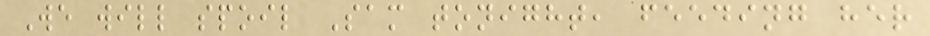We will spoil Sam tonight, feeding her
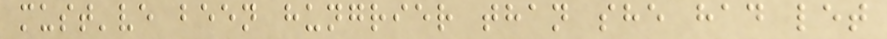must've been hungrier than she had let
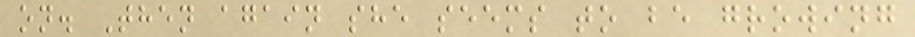on. Then again she seems to be growing
